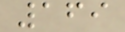169
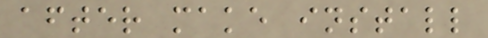after make install
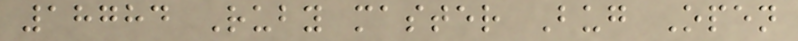18784 Ruby master Bug Open
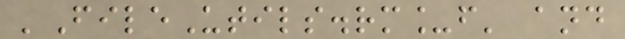'FileUtils.rm_f' and
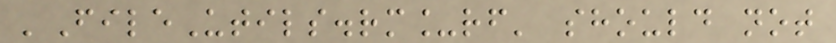'FileUtils.rm_rf' should not
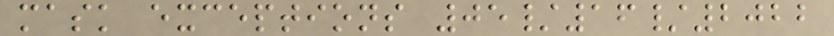mask exceptions 05/16/2022
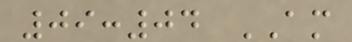09:04 AM
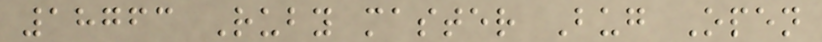18763 Ruby master Bug Open
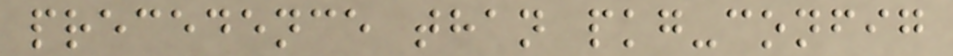precedence than pkg-config
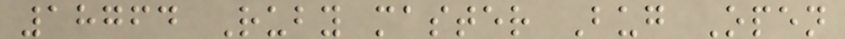18764 Ruby master Bug Open
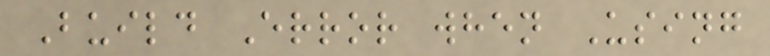Build Error when Using
